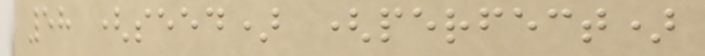58 (seed) (perfect)
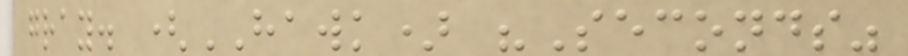gray. (HAWK) "Seconds"
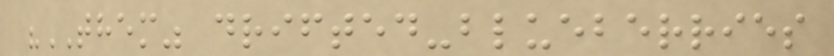"THEM" drifted-blueberries
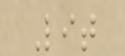Lit
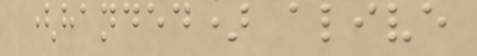(handed) alive
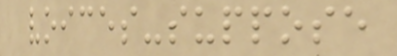voices-suppose
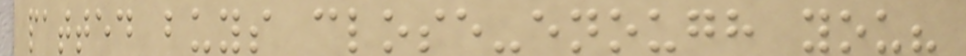patted buys close-enough you?
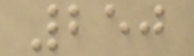250
